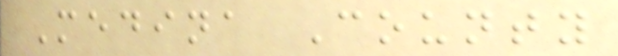Medina County
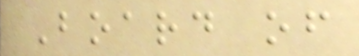Board of
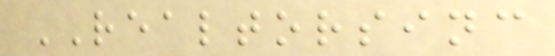REALTORSINC
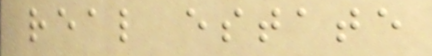real estate
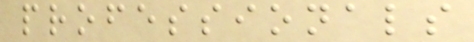professionals
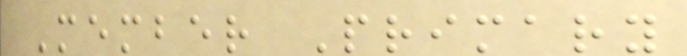Member Primary
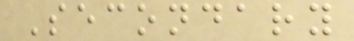Secondary
